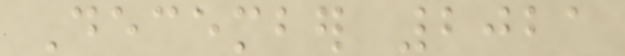December 2021
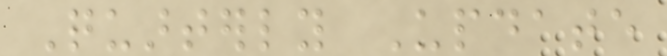Quarterly Update
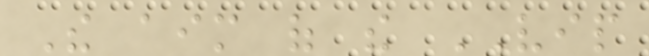The aim of the VIP
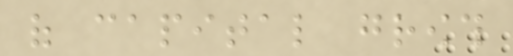of capital growth
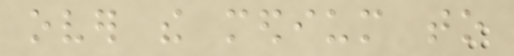over the medium to
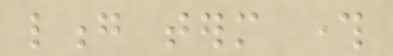long term through
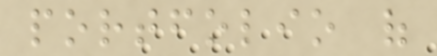portfolio of
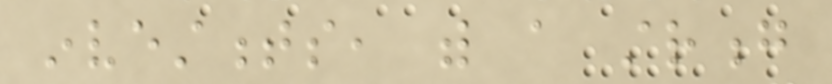investments, with a strong
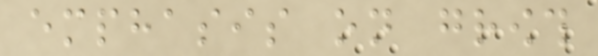emphasis on growth
